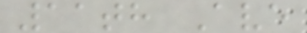11th Ave
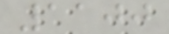1100
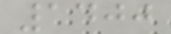1400
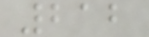212
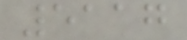5117
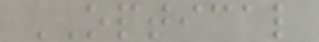OPTICAL
